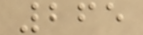265
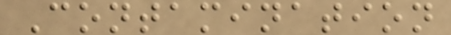Contamination
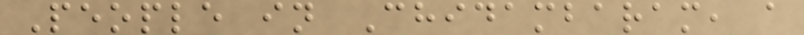People in Chidambaram, a
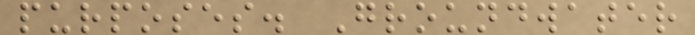purposes. Groundwater
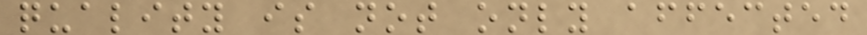quality is not only affected
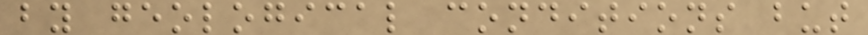by geological conditions but
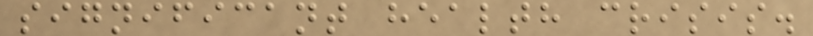significant health crisis.
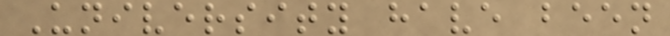University have been
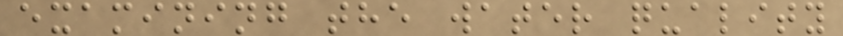examining the water quality
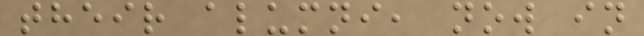their alumni, now in
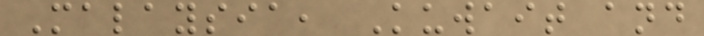Malaysia, Kuwait and
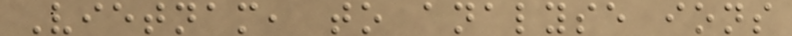Vietnam, to analyse ions
